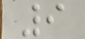9
